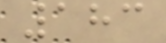183
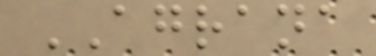AGRANA
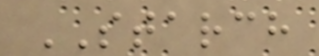STARCH
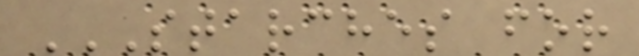STARCHES FOR
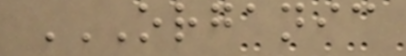ORGANIC
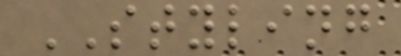STYLING
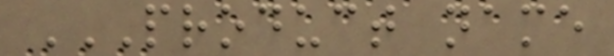PRODUCT NAME
